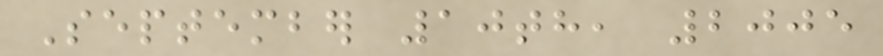September 10th, 2005
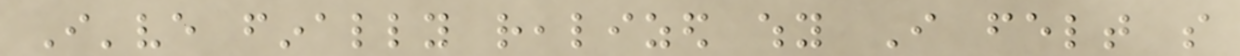I've finally realized why I felt so
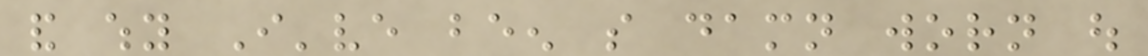and why I've been so damn worn out
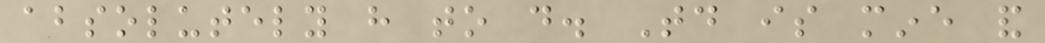absolutely have to do. Today is mine and
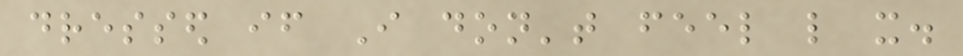dressed if I don't feel like it.
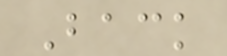Back
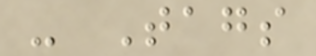- Tags
